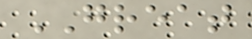GREAT
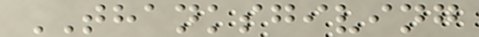THANKSGIVING
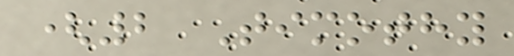(2 Timothy
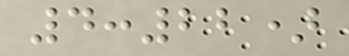4:22)
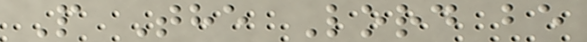P The Lord be
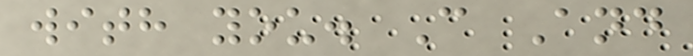with you. C And
